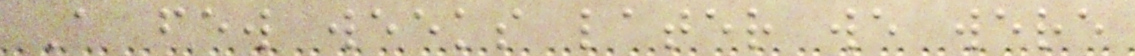A few weeks later we were
